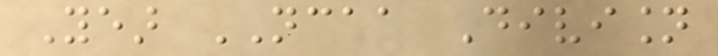Year NCAA Division
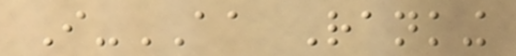I-AA Ranking
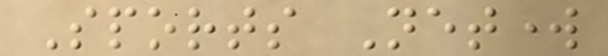Sports Network
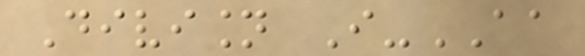Division I-AA
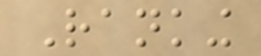Ranking
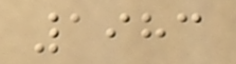1983
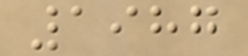1987
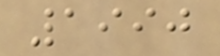1990
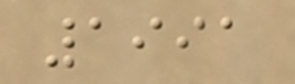1991
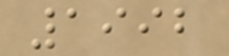1992
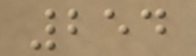254
